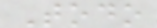Todo
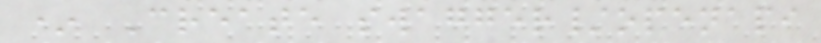* Create swagger/openapi
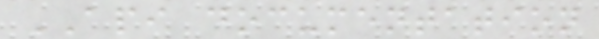API documentation
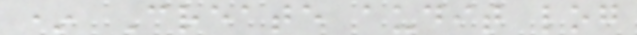* Create audit log
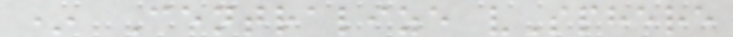* Centralize vSphere
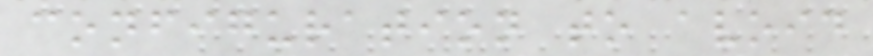configuration to avoid
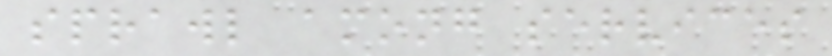sprawl among services
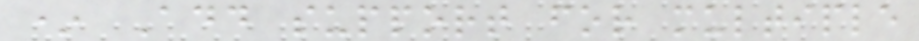* Add support for multiple
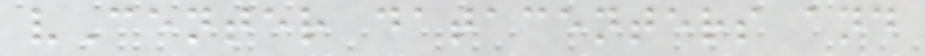vCenter datacenters and
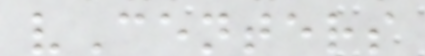vCenters
